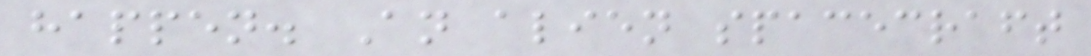happen. An alien spacecraft
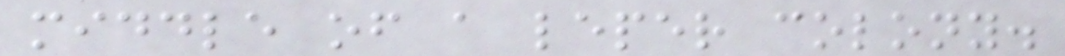middle of a leper colony.
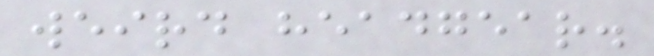weird headgear.
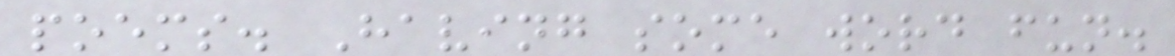poems. Having some word fun.
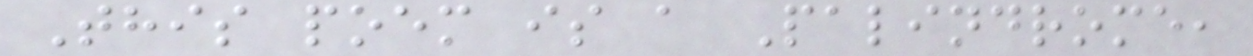This poem is a Palindrome,
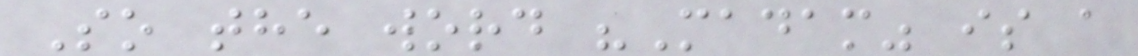So the word "Madam" is a
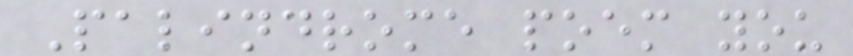Palindrome poem you
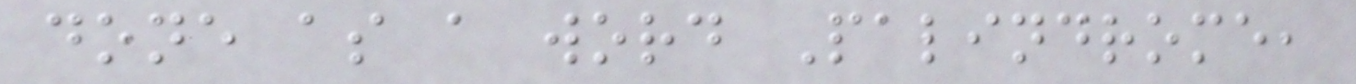done as a word Palindrome,
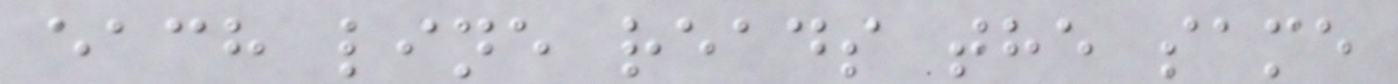each line reads the same
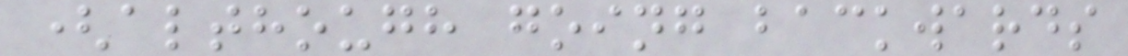(although going backwards
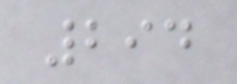294
